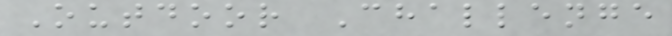Outdoor Challenge
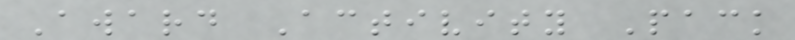Award Activity Pack
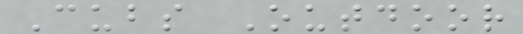Cubs Outdoor
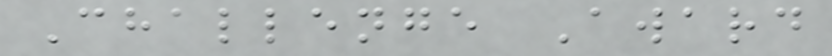Challenge Award
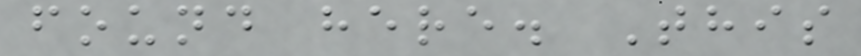found here. This
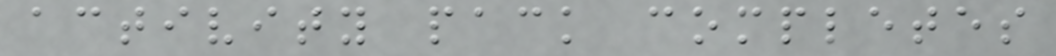activity pack completes
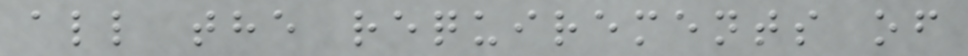all the requirements of
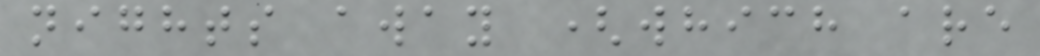nights away (which are
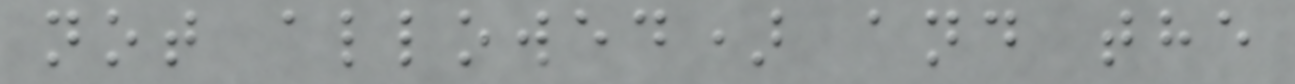not allowed) and the
